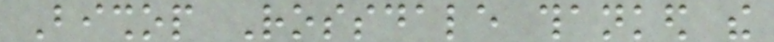Bishop Rossdale thanked the
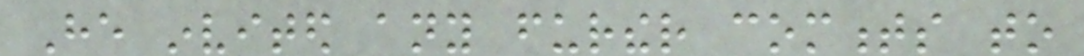He invited any further comments to
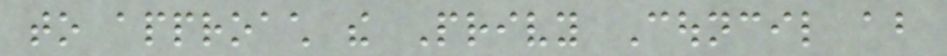to approach the Privy Council about
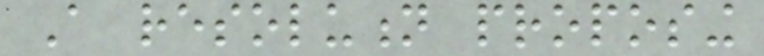A resolution proposing
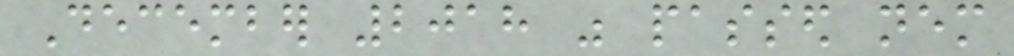December 2018 was passed nem
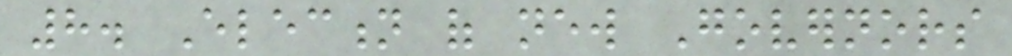8. Election of new Governors
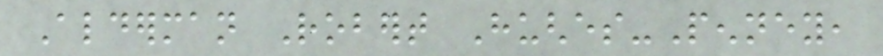Alderman Robert Hughes-Penney,
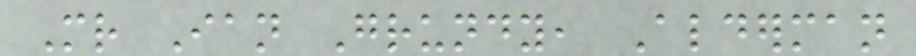Mr Ian Grundy, Alderman
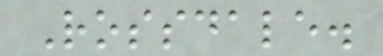Rossdale.
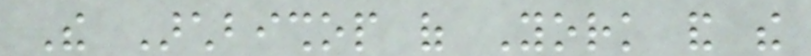The Archbishop of York and the
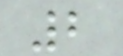2
